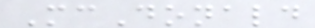McDonald
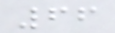66
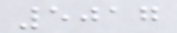5017
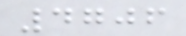4706
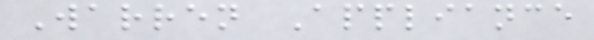Warren Appliance
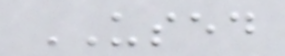USED
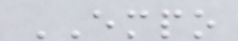EMPO
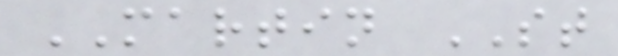MARTIN ST
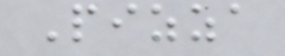Pizza
